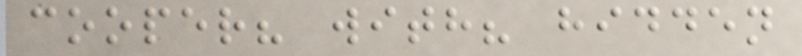cooper? with? hidden
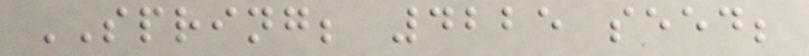SPRING; 4225 seed;
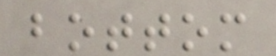bottom
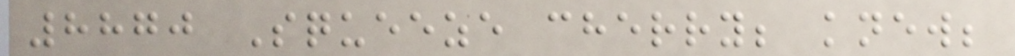8870 Squeeze cherry; knew;
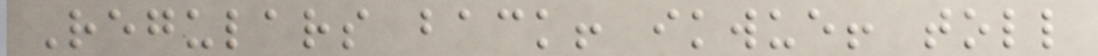Regulars back! ikwue! toll
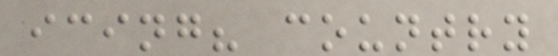icing? country
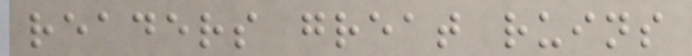readers great ruins
